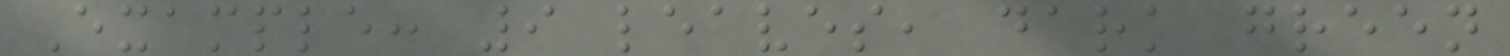Example: 9 leaves, dark green
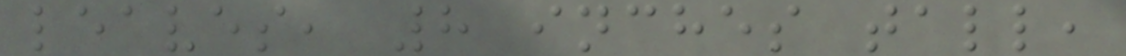leaves, 8 inches tall,
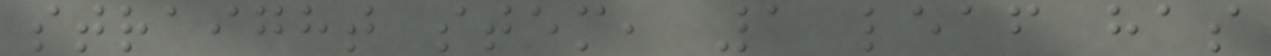straight stem, 1 leaf has
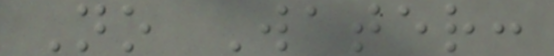No Water:
